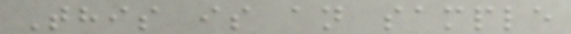This is an sample
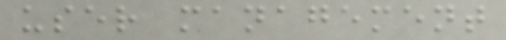user management
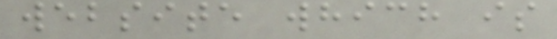website which is
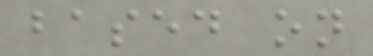based on
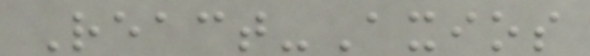React-Axios
